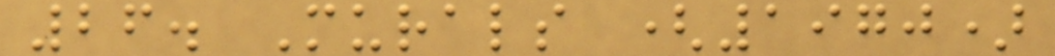26. Murals (1970)
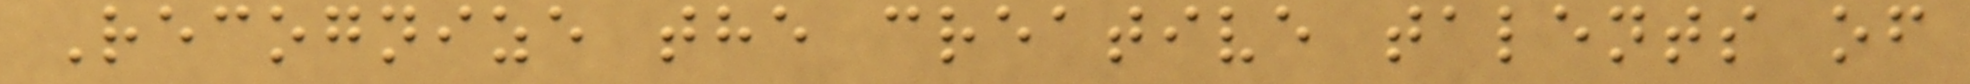Recognize the creative talents of
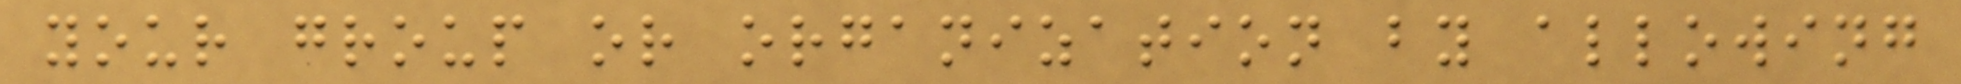your group or organization by allowing
